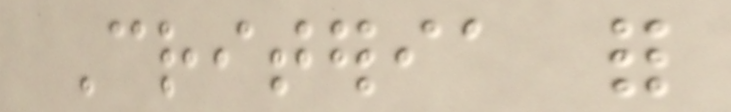Criteria for
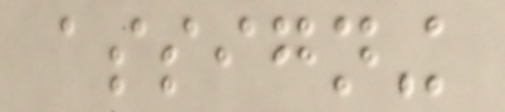assigning
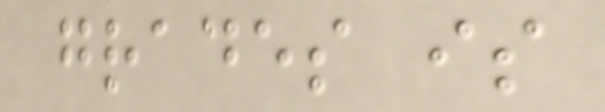grades is
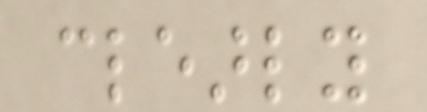clearly
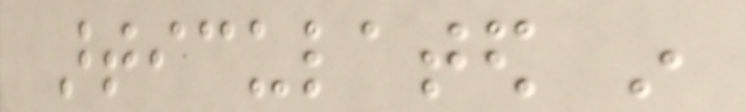articulated in
